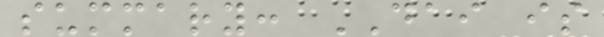summary: DAI is
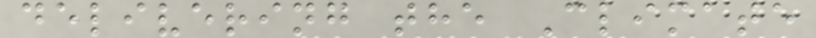delivering the Climate
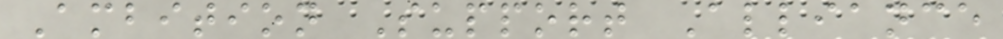Ambition Support Alliance
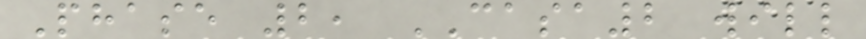Phase 2, CASA2 will
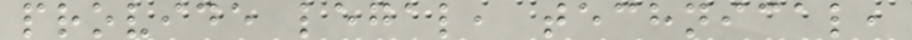provide legal, technical,
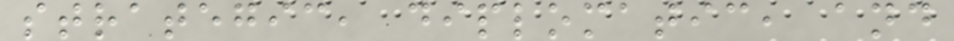strategic, diplomatic, and
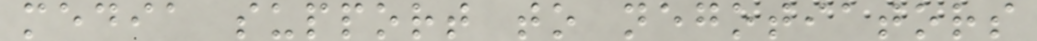media support to negotiators
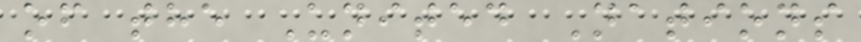of the United Nations
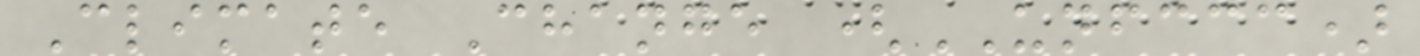Climate Change (UNFCCC)
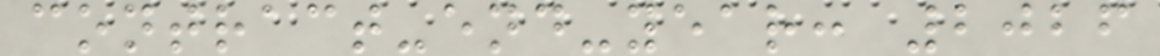contract-end-year: 2026
